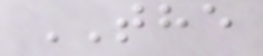THE
